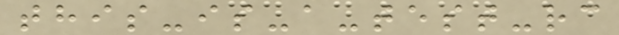this-is-a-test-rc
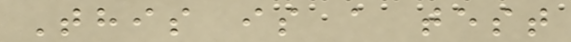This is a test
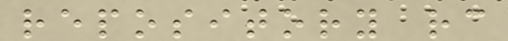repository rc
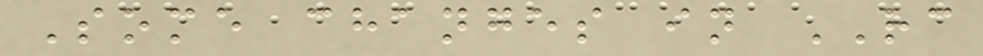Some changes in RC
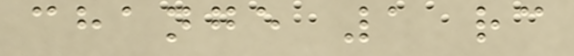change 1 rc
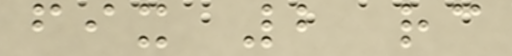fix 2 rc
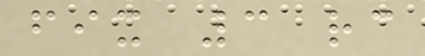fix 3 rc
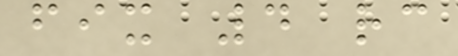fix 4 rc
